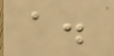a.
